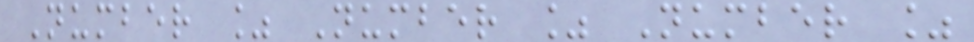Number % Number % Number %
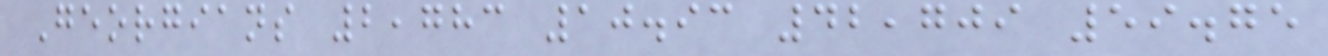Georgians 2,783 10.93 42,709 59.75
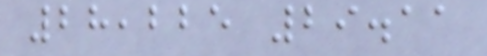28,225 29.11
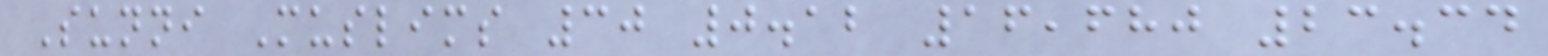Sunni Muslims 30 0.12 16,680 23.34
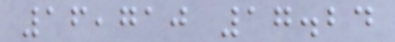16,710 17.24
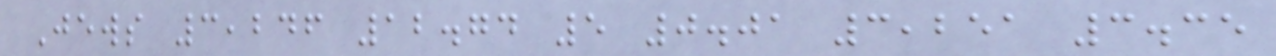Jews 3,246 12.74 5 0.01 3,251 3.35
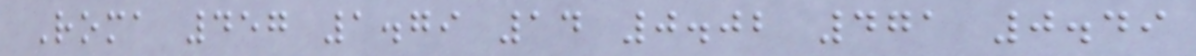Roma 457 1.79 14 0.02 471 0.49
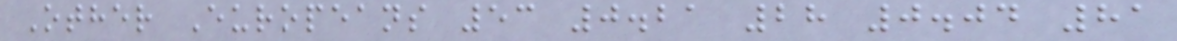Other Europeans 53 0.21 28 0.04 81
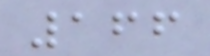166
